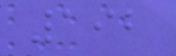192
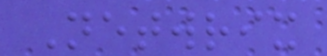Netwrix
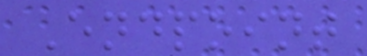Endpoint
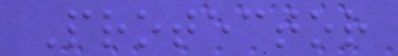Protector
